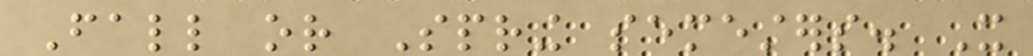Fall or Spring semesters. It
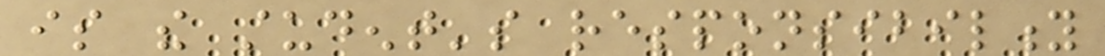is the student's responsibility
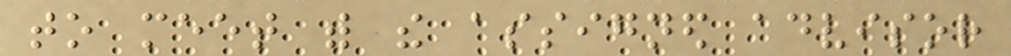to meet with the assigned advisor
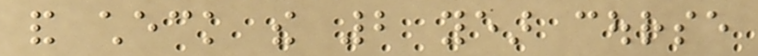and check the 2 year course
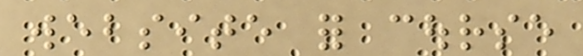website for course
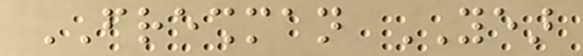FRESHMAN YEAR
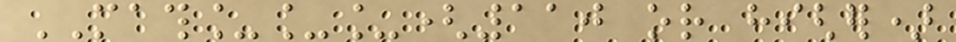MATH___(110 or higher)
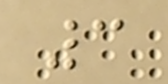3
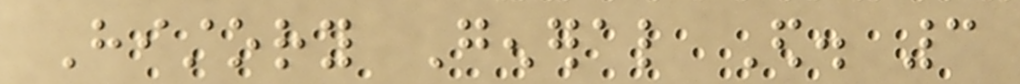History General Ed. 3
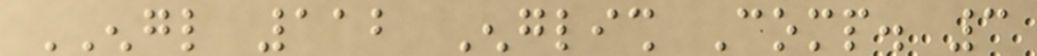ENGL 112 English Comp. 3
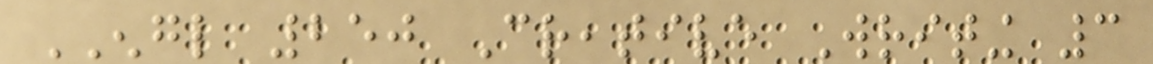ENGL 250 Creative Writing 3
